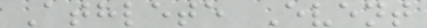Athlete Event
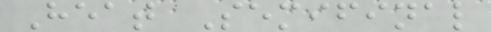Heat Semifinal
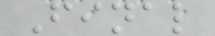Final
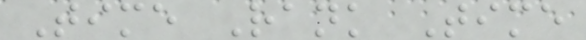Time Rank Time
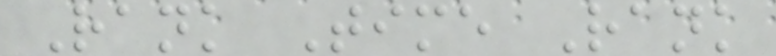Rank Time Rank
